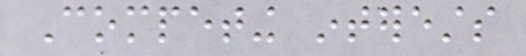Competing interests
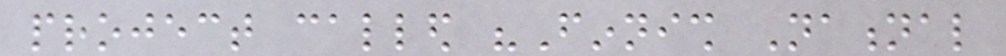project called "Finnish National
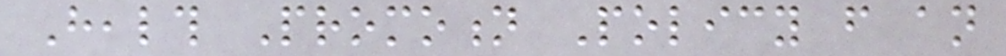Health Promotion Policy from an
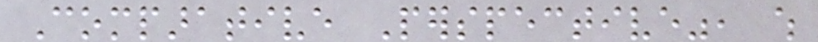Comparative Perspective", which
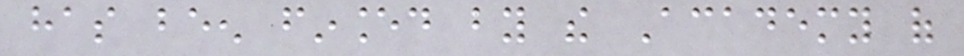has been financed by the Academy of
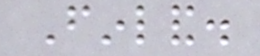Finland.
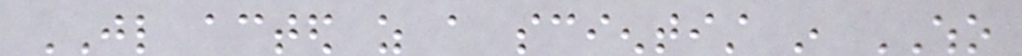JL acted as a scientist in WHO
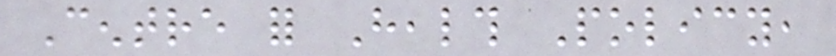Centre for Health Policy,
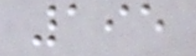195
